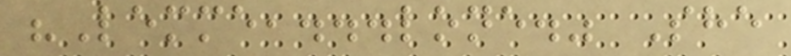"Lemme,...lone." She
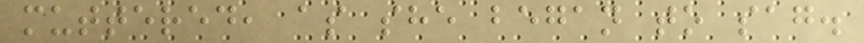muttered, as she began to sag.
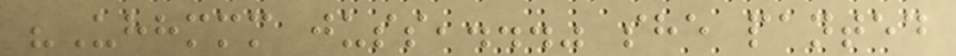"Uhhmmm juss,..." she panted
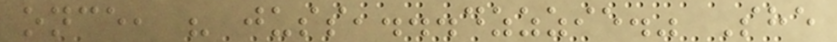once, " juss,...dzzzie." She
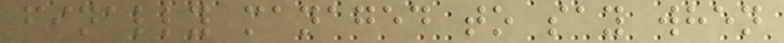finally managed to say when
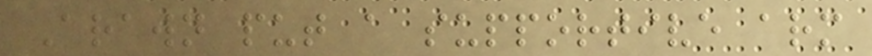Arawn put a supportive arm
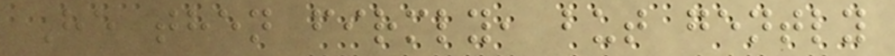He then firmly, but gently
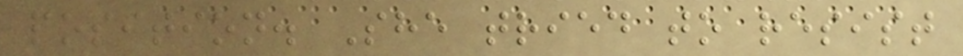position. She tried to resist
